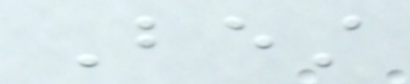Best
